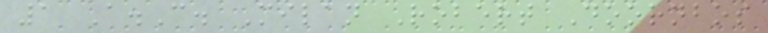1 A.C. Milan Robert Doornbos
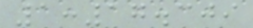1:17.309
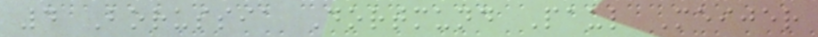4 Borussia Dortmund Paul Meijer
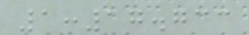1:17.733
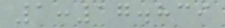1:17.839
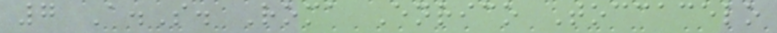7 A.S. Roma Enrico Toccacelo
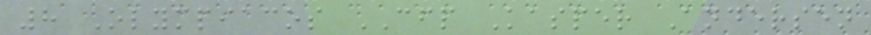8 Olympiacos CFP Kasper Andersen
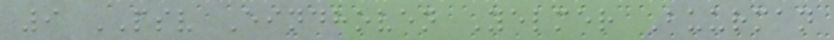9 PSV Eindhoven Yelmer Buurman
